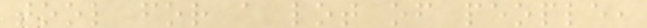tool for a lot of people,
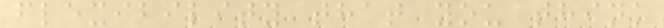flexibility that you think
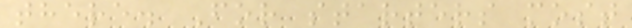there. For starters most
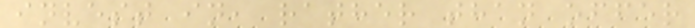invest in, rather than offer
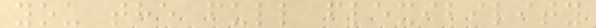you the full flexibility
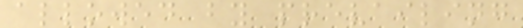allowed by prevailing
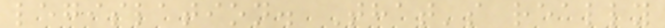legislation. That's really
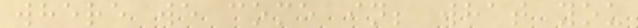where we come in; what you
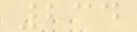234
